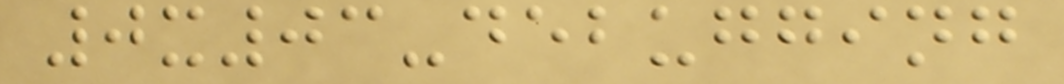0x03-debugging
